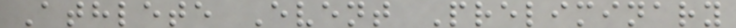Athlete Event Preliminary
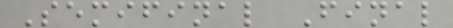Semifinal Final
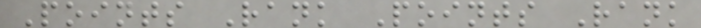Points Rank Points Rank
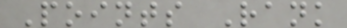Points Rank
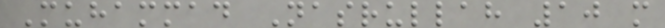Muhammad Nasrullah 10 m
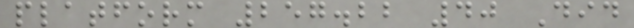platform 257.22 40 Did
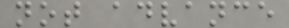not advance
